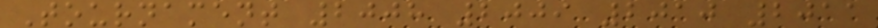Tournament 2008 2009 2010 2011
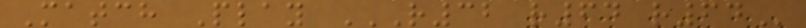Match Play R32 R64 R64
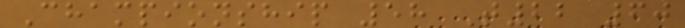Championship 58 T22 60
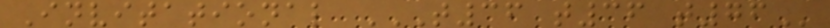Invitational T36 T36 T76
